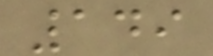149
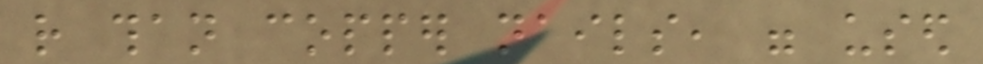rather than copper nails, were used
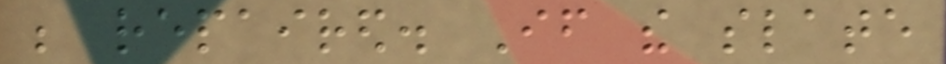be repaired. If the slate
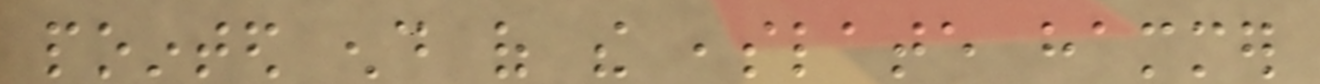pointed end of the ,slate hammer
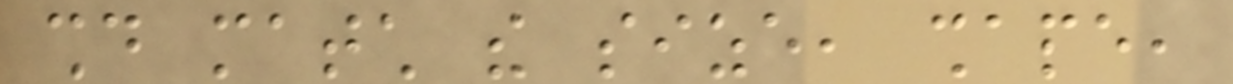should match the size, shape,
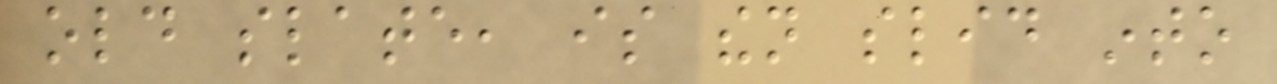old slate, is then slid into
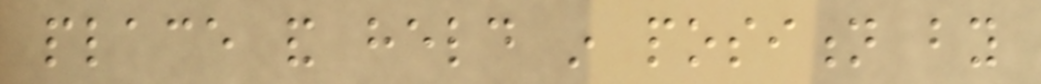place and held in position by
